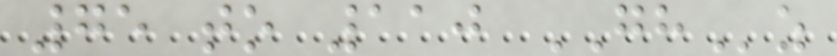75 to 110 GHz
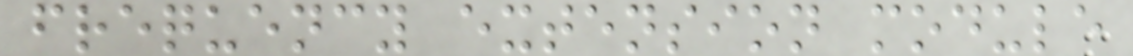frequency extension module
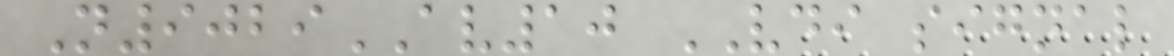N9029AV10 VDI signal
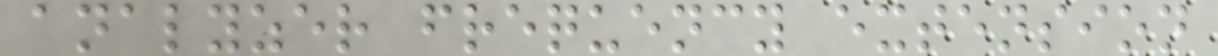analyzer frequency extension
